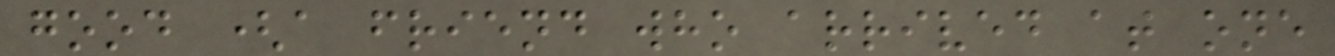good (a friend who arrived at one
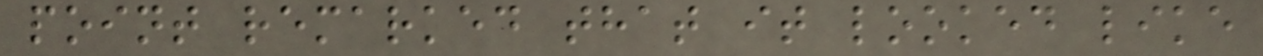point remarked that it looked like
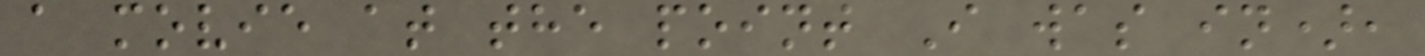a movie at the point I was in),
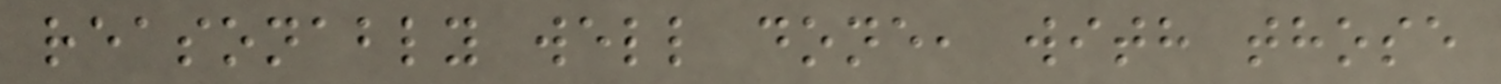reasonably well done, with those
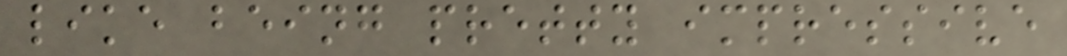like being pretty impressive
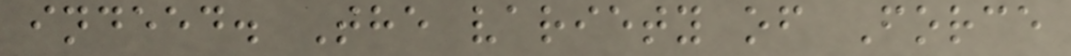indeed. The variety of Force
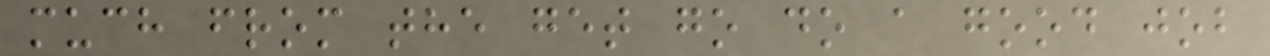much from the get go do a good job
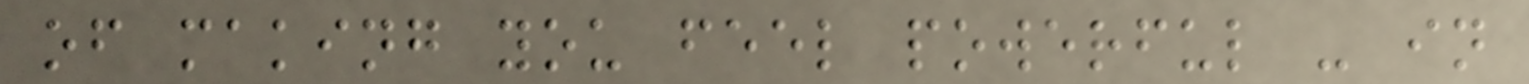of making you feel powerful - in
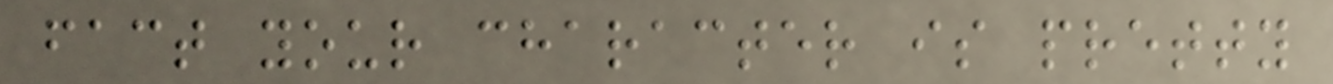fact your character is pretty
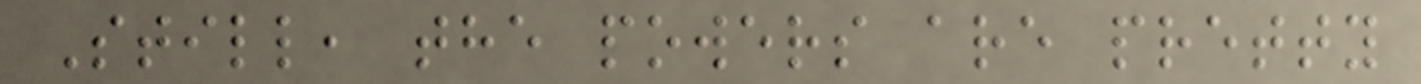Still, the powers are pretty
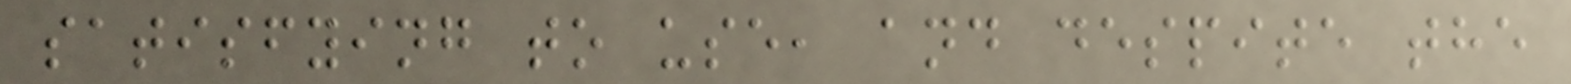satisfying to use, and despite the
